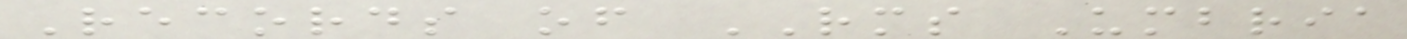Records of RMS Umbria
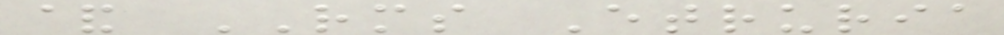& RMS Etruria
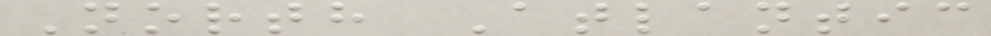North Atlantic
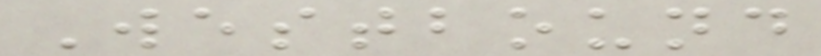Westbound
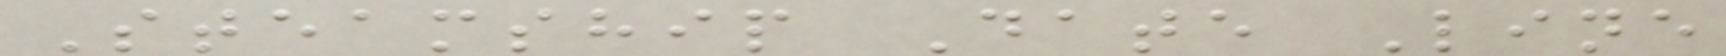Steamship Date Line
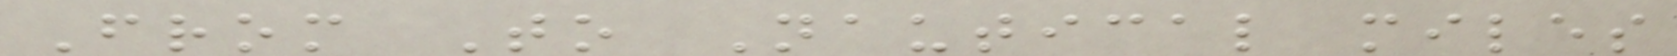From To Nautical miles
